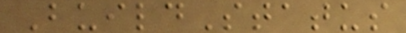BuildStatus
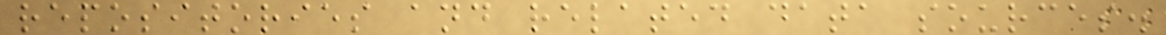repositories and related data sources.
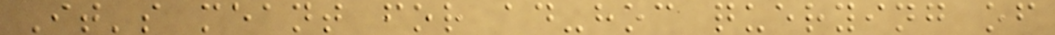It's meant for ad-hoc querying of
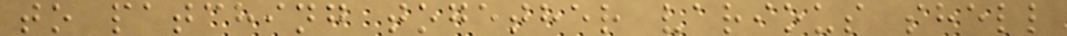to patching together various shell
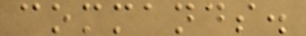commands.
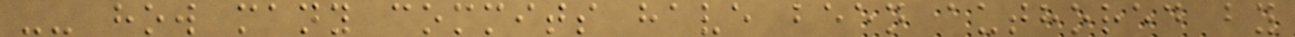-- how many commits have been authored by
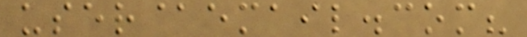user@email.com?
